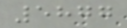5877
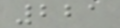221
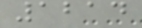1214
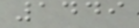1449
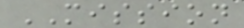MISSION
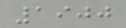1900
